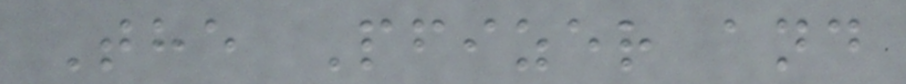The Pfizer and
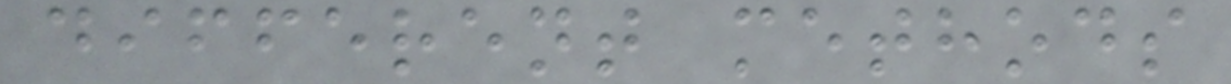different methods
